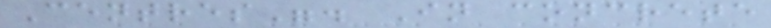Centres". In concrete
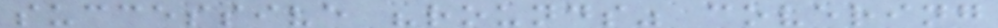successive "rounds" covering
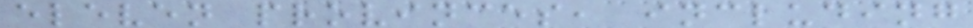eleven provinces, including
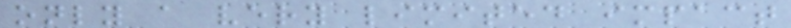only a very limited impact
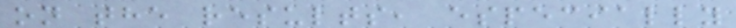on the results, especially
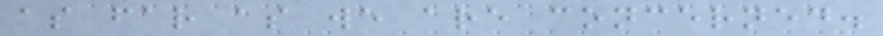as far as we are concerned.
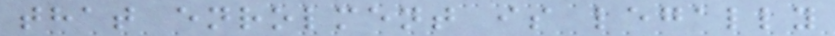that enrolment is legally
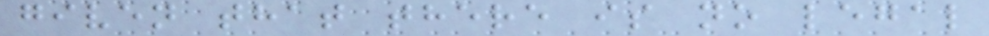given that there is no legal
